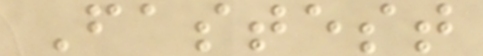Fastest
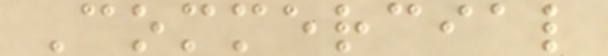Commercial
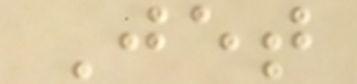Jet
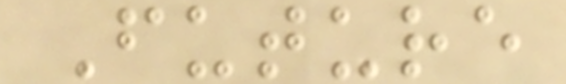Future
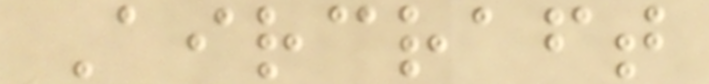Aircraft
